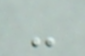-
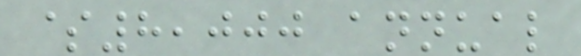$8,000 annual
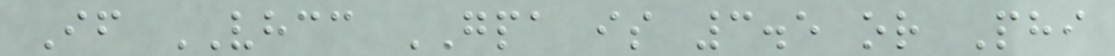If VHCC GPA is 3.5 or Phi
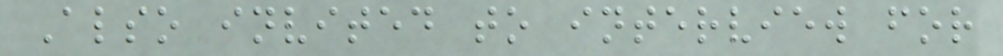Also invited to interview for
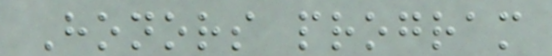Honors program
